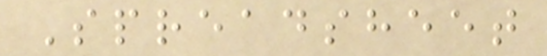Spreadsheet
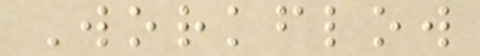Workflow
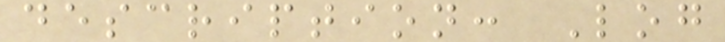description: Log
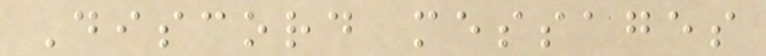Discord messages
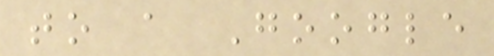to a Google
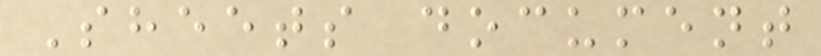Sheets document
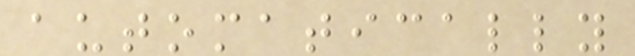automatically
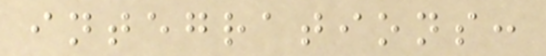integrations:
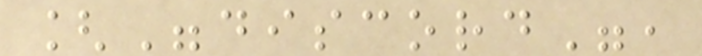["discord",
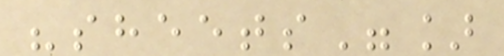"sheets"]
